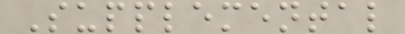Supplemental
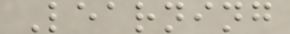Learning
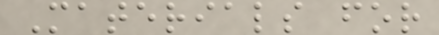Materials for
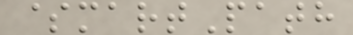$martPath
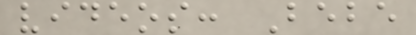videos: Bebe
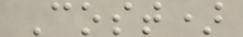Cost)
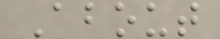About
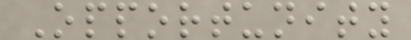Opportunity
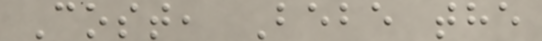Cost, Bebe the
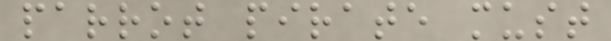parrot pirate must
